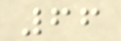66
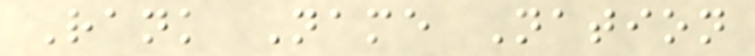Rank Name Nation
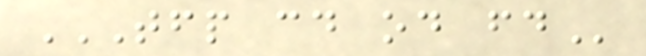TFP CD OD FD
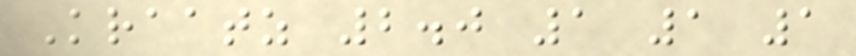Kraatz 2.0 1 1 1
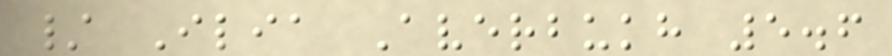/ Ilia Averbukh 5.6
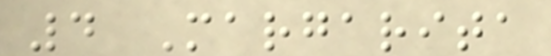4 Margarita
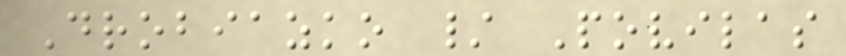Drobiazko / Povilas
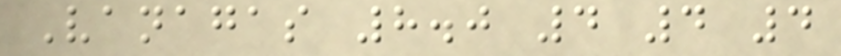Vanagas 8.0 4 4 4
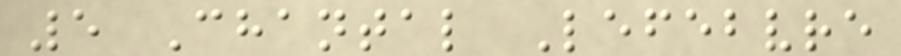5 Chantal Lefebvre
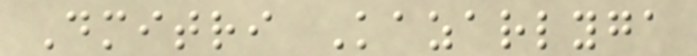Dmitri Kazarlyga
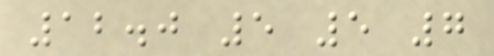12.0 5 5 7
